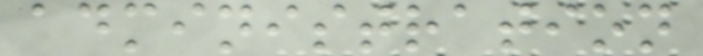administration
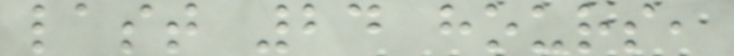last 24 hours,
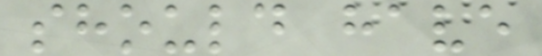should have
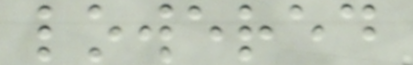lowered
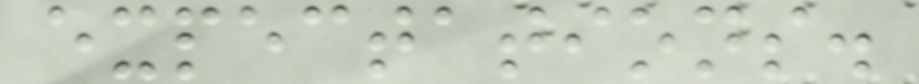expectations.
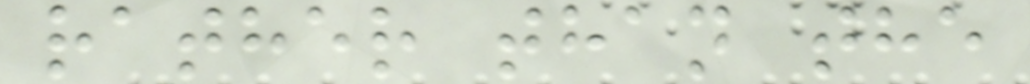rather than the
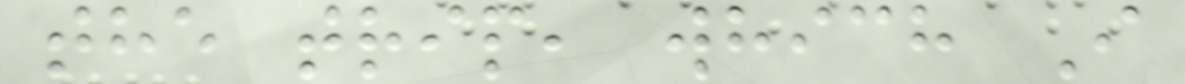the trip, which I
